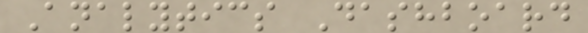Analytics Dashboard
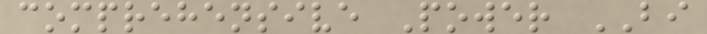comprehensive Power BI
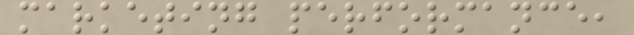marketing performance,
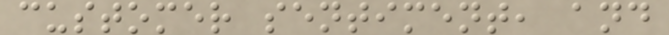customer sentiment, and
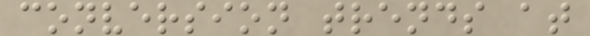conversion trends at
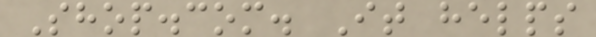Shop.com. It helps
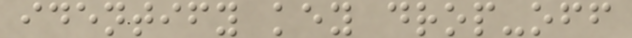identify key drop-off
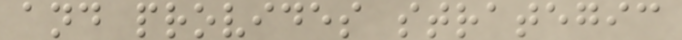and provides strategic
